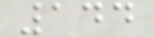144
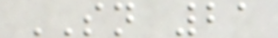SN 21
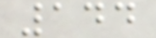144
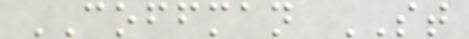COFFMAN ST
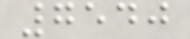7540
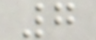7
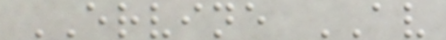ERVINE AV
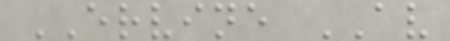ERVINE AV
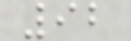92
